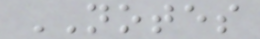NOTES
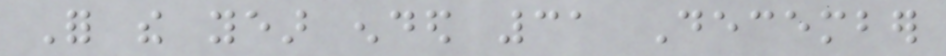For the year ended 31 December
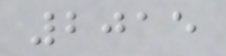2015
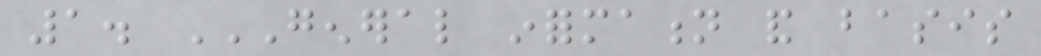1. GENERAL INFORMATION AND BASIS
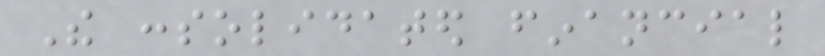The consolidated financial
